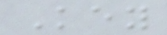Key
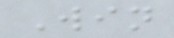Win
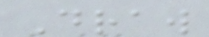Draw
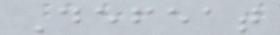Defeat
